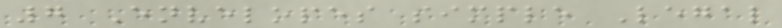7 Envelopes simple Legal
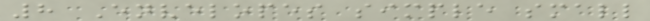8 Envelopes simple small
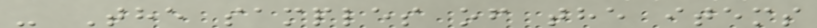- The samples of the items
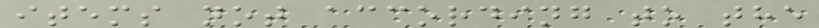items not according to the
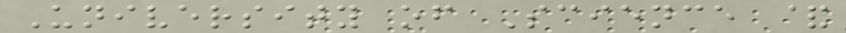University of Science &
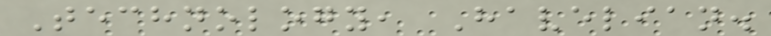Technology, Havelian.
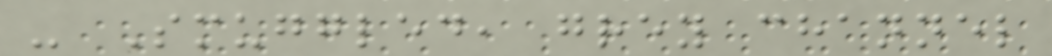- Smuggled, grey channel
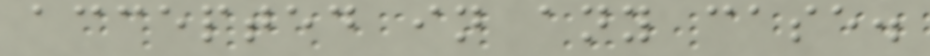accepted in any case.
